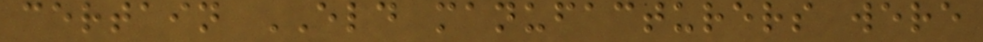certain ELD manufacturers were
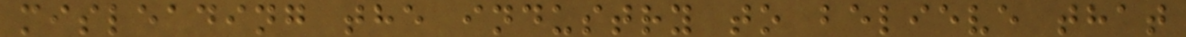misleading the industry to believe that
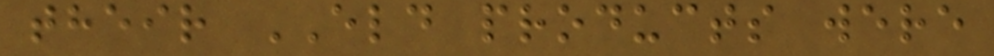their ELD products were
